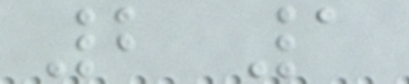2 1
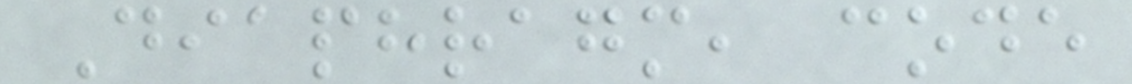Diaphragm, code
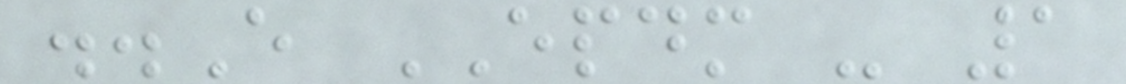..E EPDM - 1
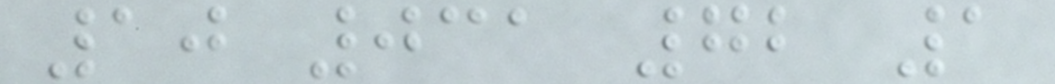10 031 72 1
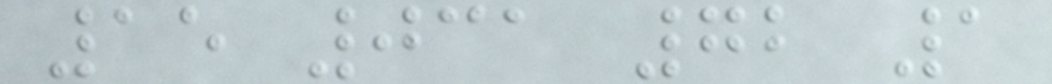15 031 72 1
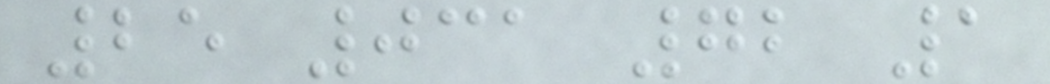25 031 72 1
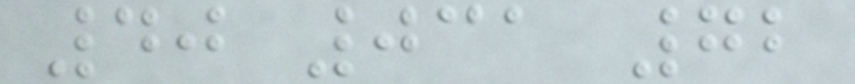40 031 72
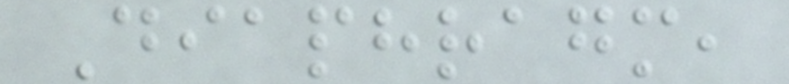Diaphragm,
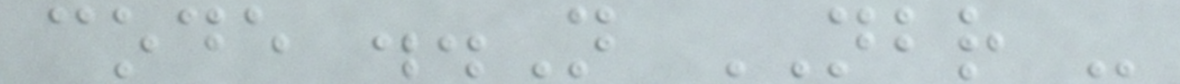code ..N NBR -
